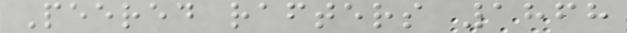Peered rafters 1868
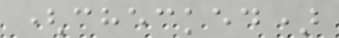(checked)
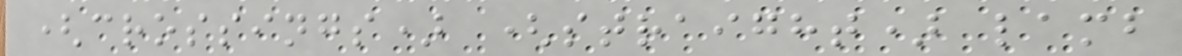(crossings) (straight) lamb
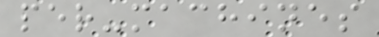per-machines
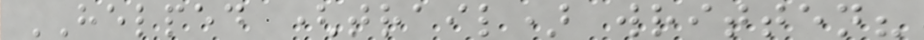HELPED (trail) written?
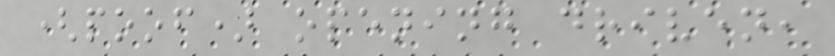(poof) opening driven,
